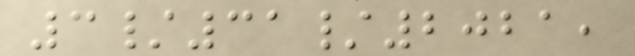3/31/2021,
